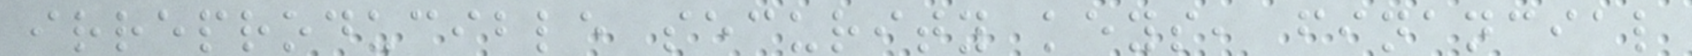irreproducible security keys, financial
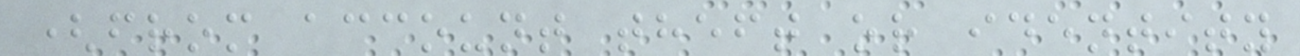(from account theft or identity
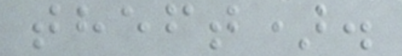theft).
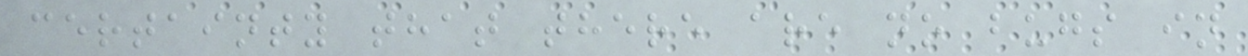certainty that there are no bugs in
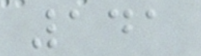141
